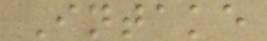Intake
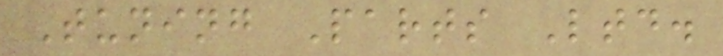Tuning Parts Ltd.
